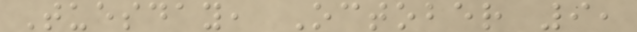Tuesday, October 9,
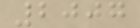2007
